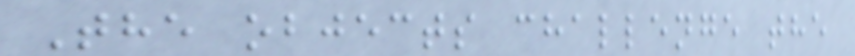The objects challenge the
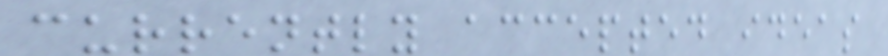currently accepted ideas
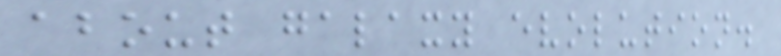about galaxy evolution.
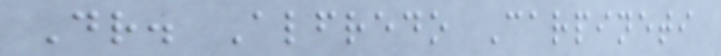Dr. Alfredo Carpineti
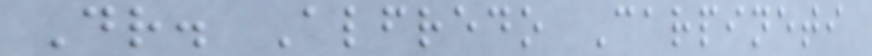Dr. Alfredo Carpineti
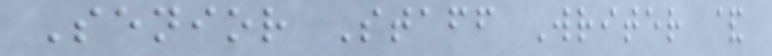Senior Staff Writer &
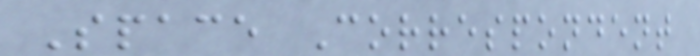Space Correspondent
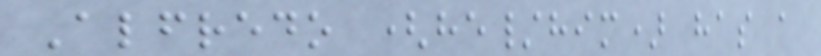Alfredo (he/him) has a
